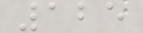125
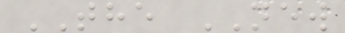THE NEW
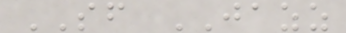SF JAZZ
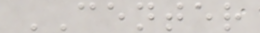CENTER
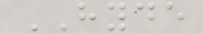HYDE
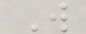W
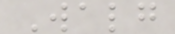Walg
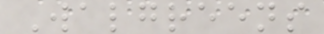Walgreens
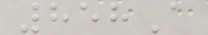858A
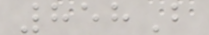858B
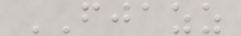FJAZZ
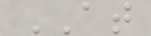AT
